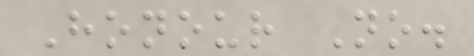Honour No.
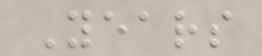Years
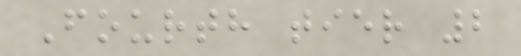Fourth tier 2
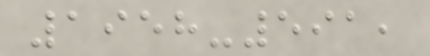1958-591,
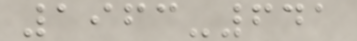1963-641
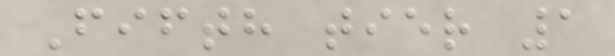Fifth tier 1
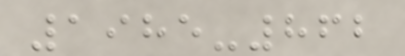1985-862
